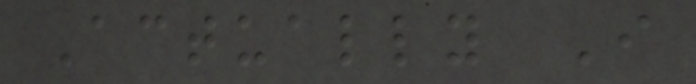Actually I
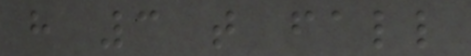have 3 that fall
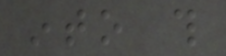into this
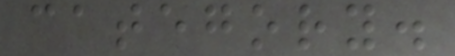category.
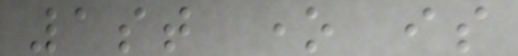1st one is
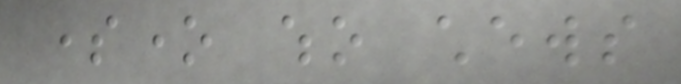someone who chews
